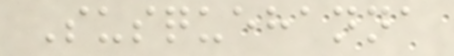Susquehanna
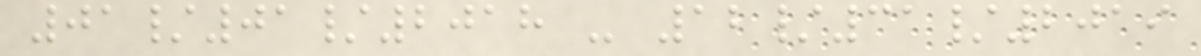01/01/2018 - 12/31/2019
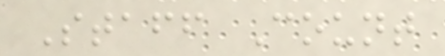Staff Count
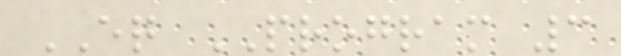EQ PROGRAM 3
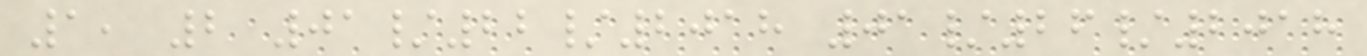1, 2 01/22/2018 01/26/2018
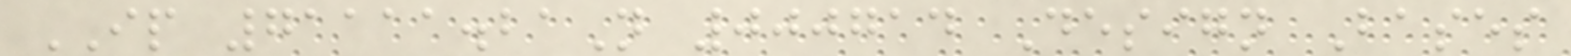IP 71111.21N 000714 Design Bases
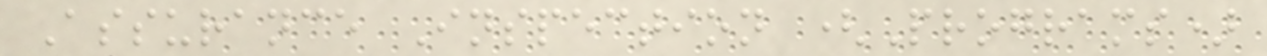Assurance Inspection (Programs)
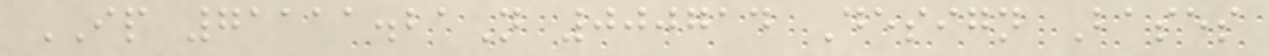IP 71111.21N 000714 Design Bases
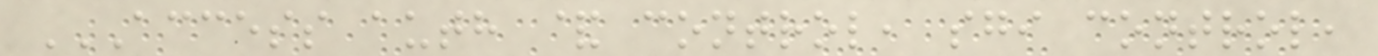ACCESS AUTH & CONTROL, SGI CONTROL,
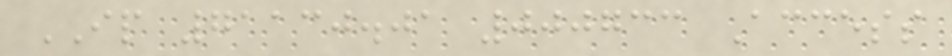IP 71130.01 000733 Access
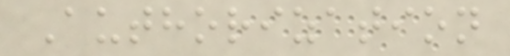Authorization
